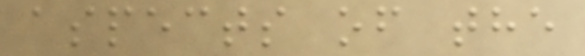aspects of the
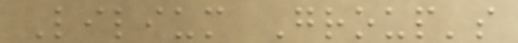Lilium Group's
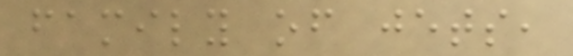family of jets,
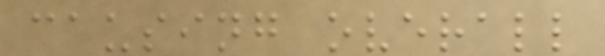causing overall
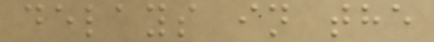delays in the
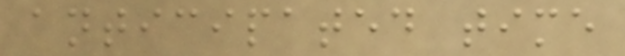anticipated time
